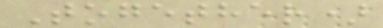Together)
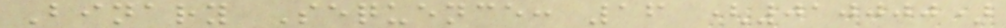Binary Sequence: 16 (010000)
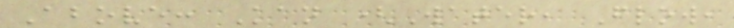Above: Kan (Water, Flow,
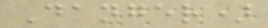Danger)
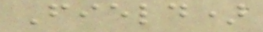Field)
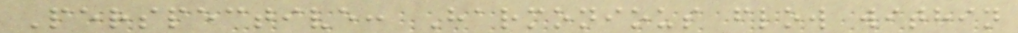Perspective: Harmonious flow within
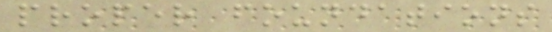proper foundations
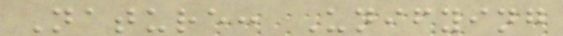Nature: Unifying
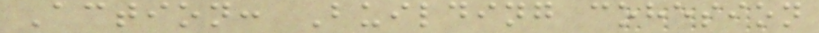Action: Building cohesion
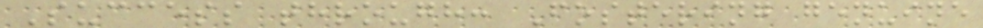Success through: Fostering genuine
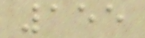155
